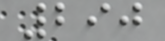290
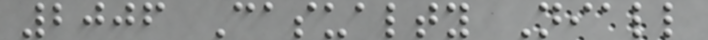2006 Casualty Niall
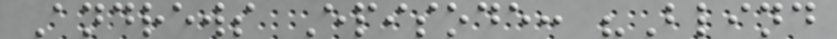Andrews Episode: "Blind
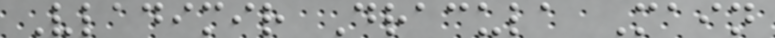Vladimir Dracula Main
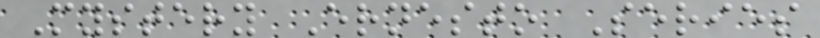Mystery Ernesto Series
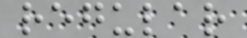regular
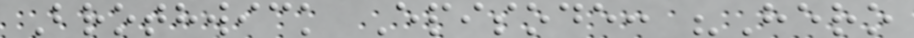Brothwick Episode: "Hero
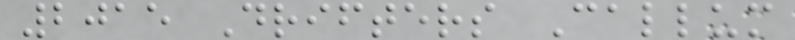2015 Drifters Callum
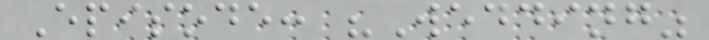Episode: "Wedding"
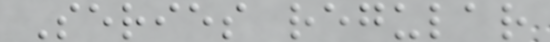Series regular
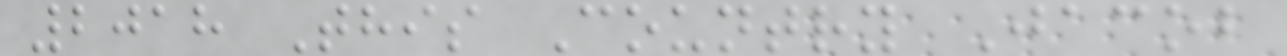2018 This Country Jacob
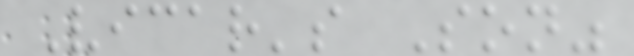Vicar's Son"
